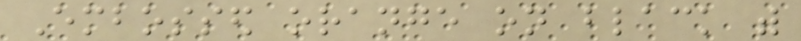Embossed orange on black with
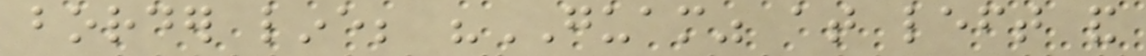border line; "GUAM" at left and
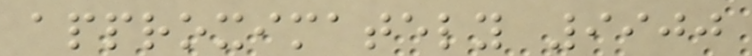approximately 9900
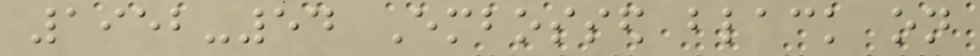1952-54 Embossed black on
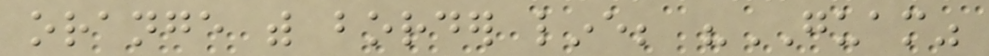orange with border line; "GUAM"
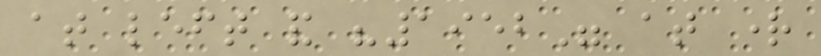at left and "1952" at right
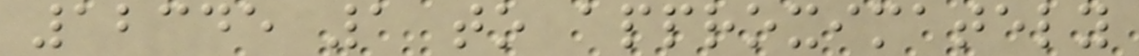12345 1 to approximately
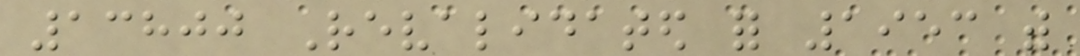13800 Revalidated for 1953 with
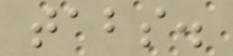tabs.
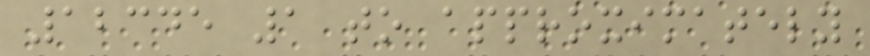12345 1 to approximately
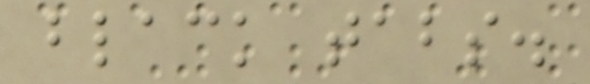black tabs.
